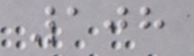108
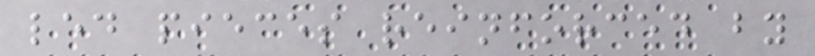led pieces reinforced by
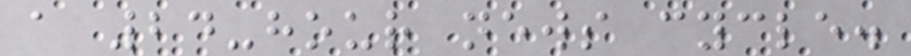a 24-hour news cycle.
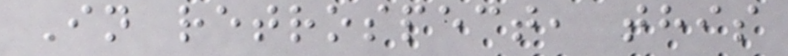In retrospect, this
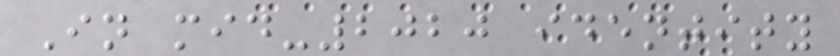In mid-2020 identity
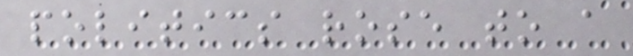politics rose to a
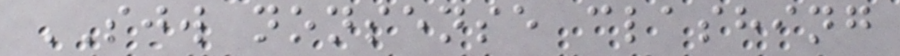SJW nonsense clashing
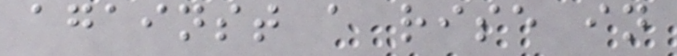against a rise in
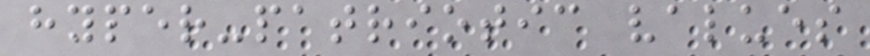hyper-patriotic values
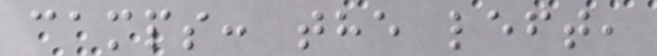camps: the left,
